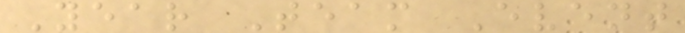Year Team Event
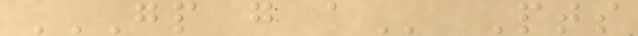GP G A Pts
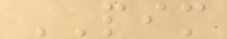PIM
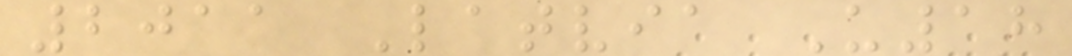2011 Latvia U18
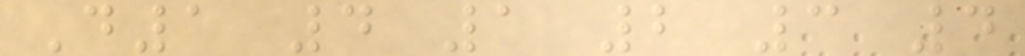D1 4 1 2 3 4
